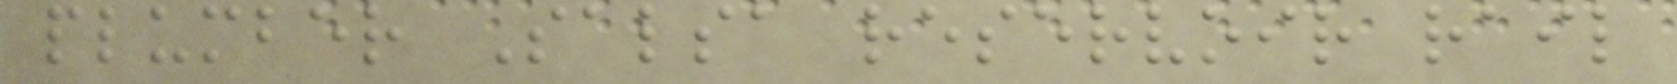plumber Salsa reservoir rail
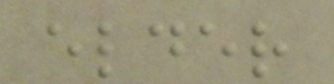elder
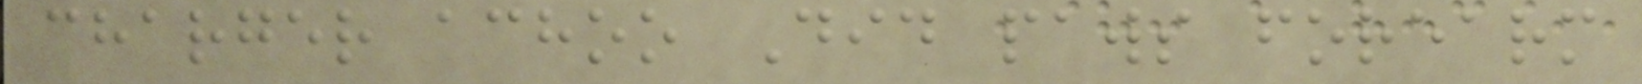charger achoo Did paws forearm
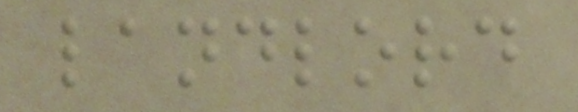landlord
